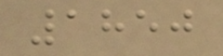1850
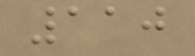110
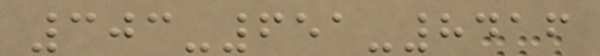303-651-8416
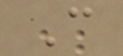C
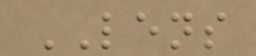LENS
